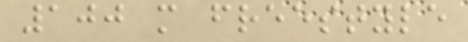100 m freestyle
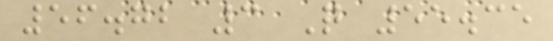56.72 3 Q 55.35
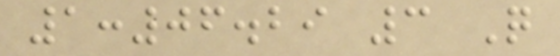1:06.29 3 Q
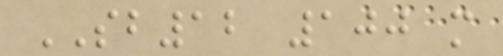SB12 100 m
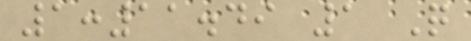1:11.49 1 Q
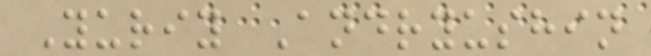Yuriy Andryushin
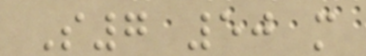S7 50 m
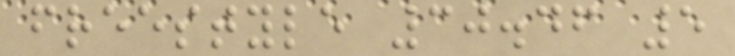freestyle 30.46 5
